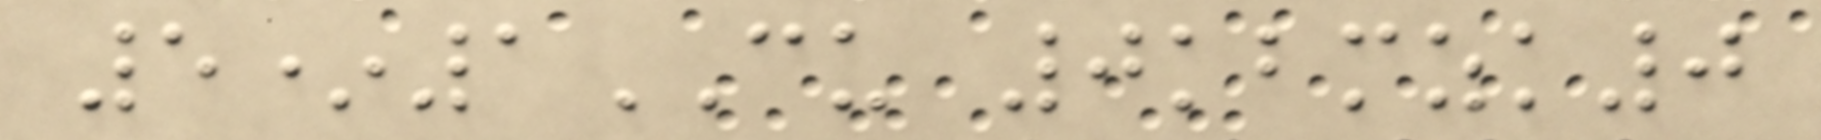5*1CU 0kbmzk0
